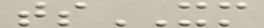tsXM
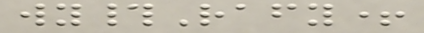wy#Rafy+
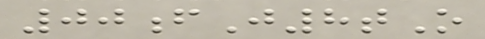00fJ8tO
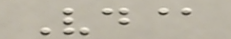Vd@
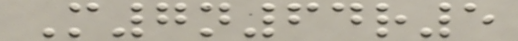M7n64r5
